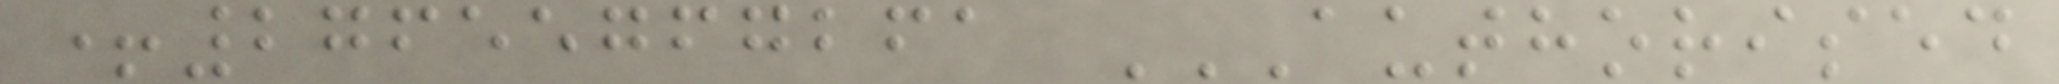+27655767261 AUTHORISED
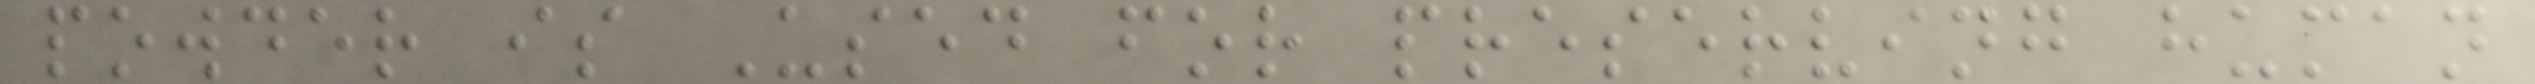powder is Used for preserving human
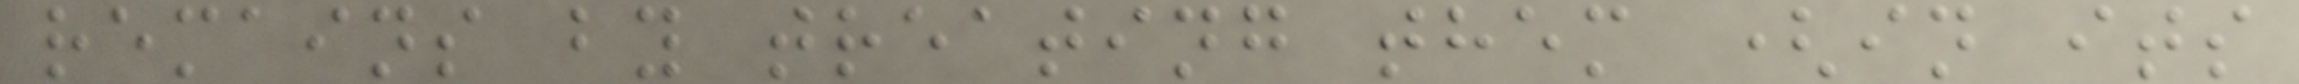remains by treating them (in its
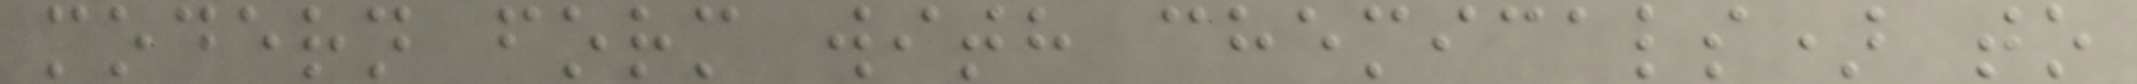modern form with chemicals) to
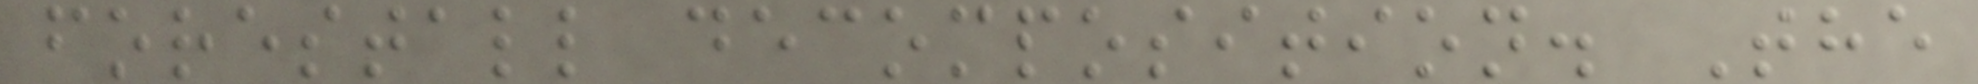forestall decomposition. The
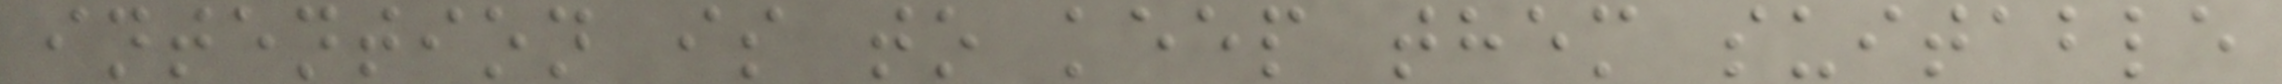intention is to keep them suitable
